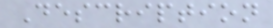Description
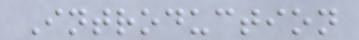Introduction
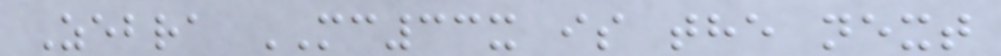Zebra MC33x is the next
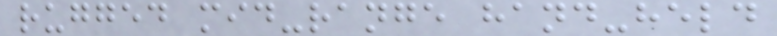rugged mid-range hand-held
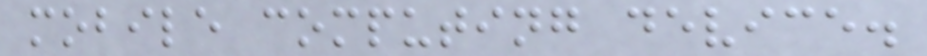mobile computing device.
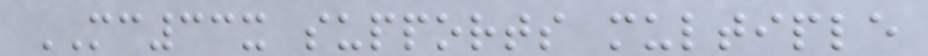MC33x supports multiple
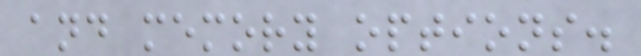and memory options.
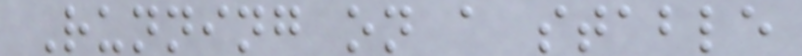Running on a stable
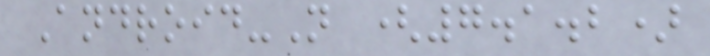Android-N (7.1.2)
